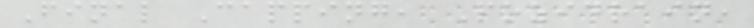Final Capping, Pozidrain,
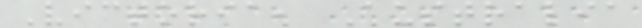Victoria, Australia
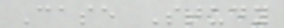Case Study
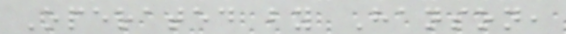Operated by Hanson,
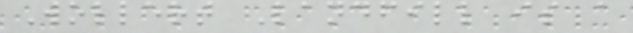Wollert Landfill is a
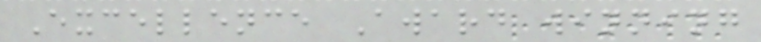Excellence Award winning
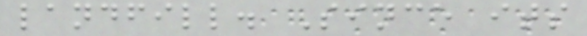landfill. Since its
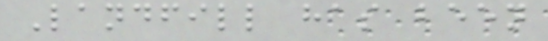Landfill has been
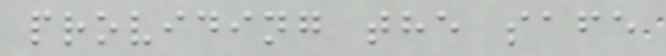providing the safe
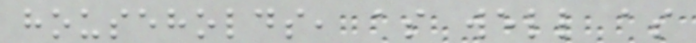households, as well as
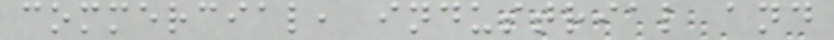commercial, industrial and
